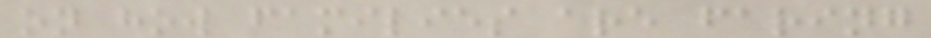on how families are faring
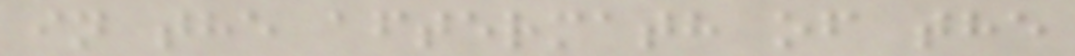in the aftermath of the
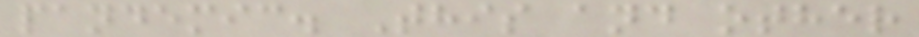pandemic. This and other
